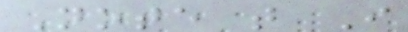Note that I
